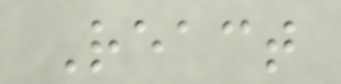React
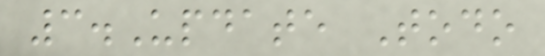3.Update Todo
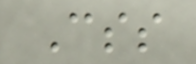Css
